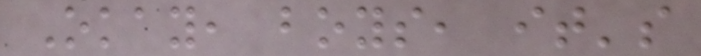Okay, boys, it's
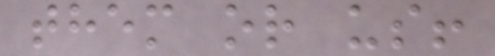them or us!
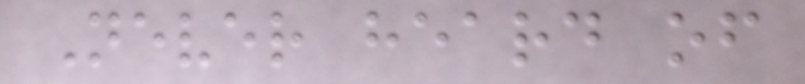Never heard of
